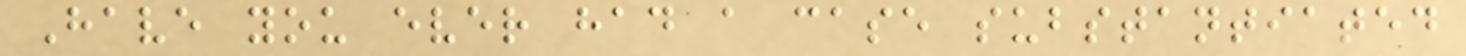Have you ever had a case substantiated
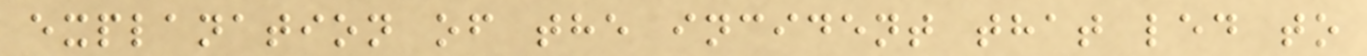explanation of the incident that led to
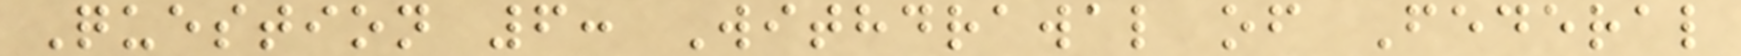Question 6: Withdrawal of Federal
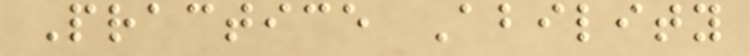Practice Ability
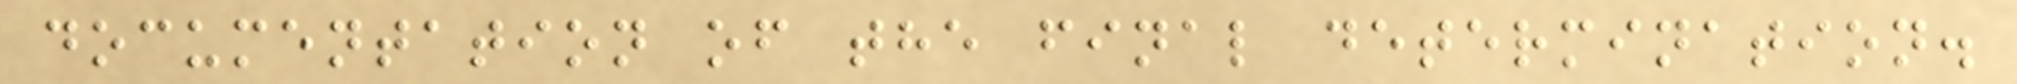documentation of the final determination.
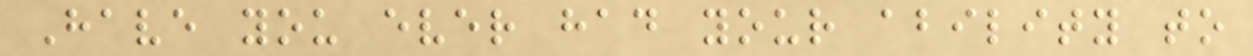Have you ever had your ability to
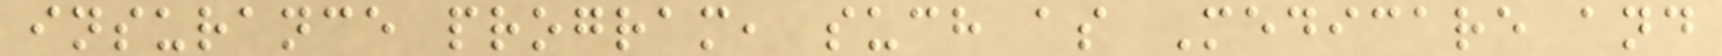insurance program, such as Medicare and
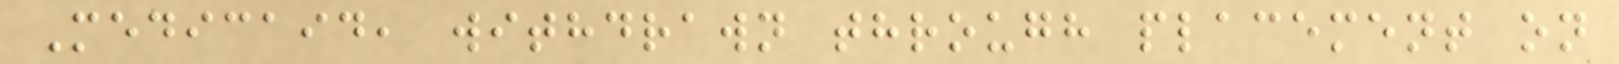Medicaid, withdrawn through placement on
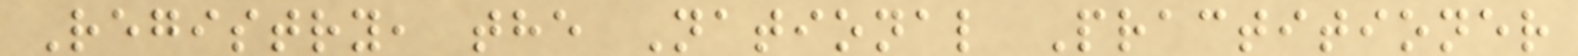Registry, the National Practitioner
